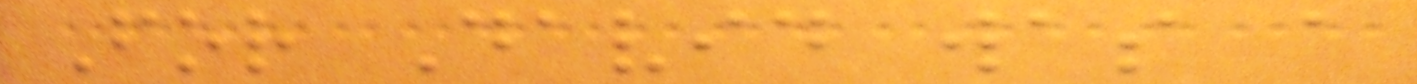For David was a
